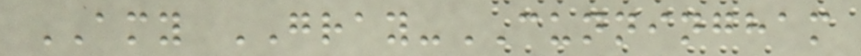AMY GRAY-CUNNINGHAM
